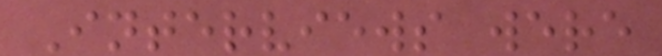Interviews were
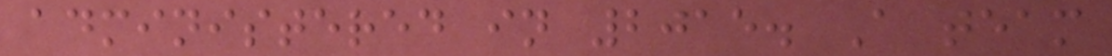administered in 2015. A team
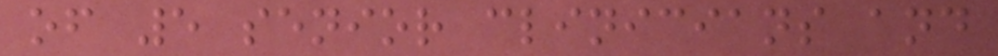of 5 senior clinicians and
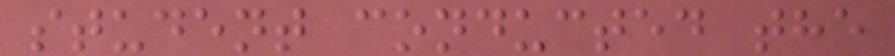student conducted the
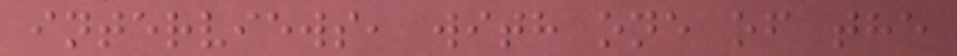interviews, with one of the
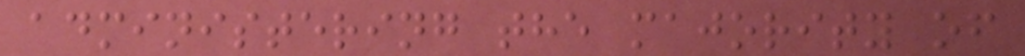administering the majority of
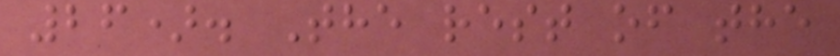26). The rest of the
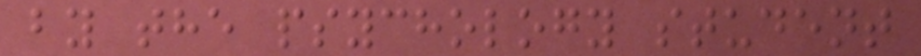by the psychology student
